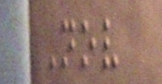Nov
